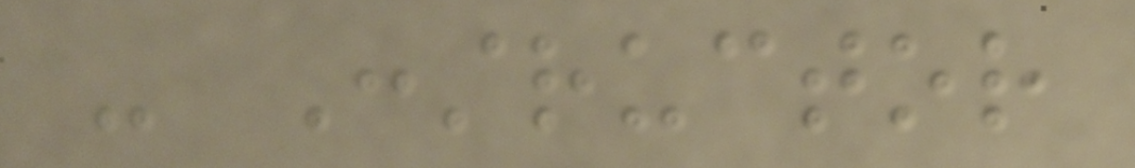- Constructor
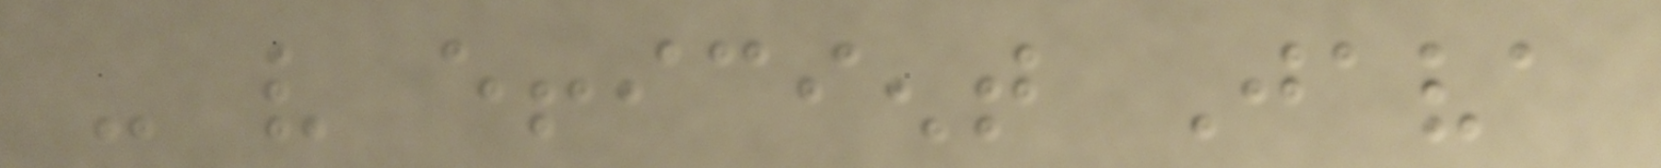- very efficient Java
